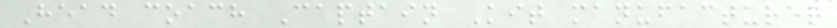Head coach Captain Kit manufacturer
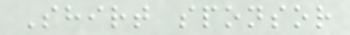Shirt sponsor
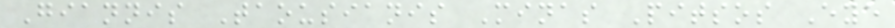Giannis Taousianis Minas Pitsos Eye
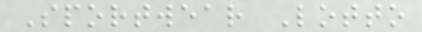Sportwear Lotto
